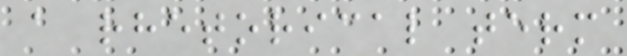a rhetorical term
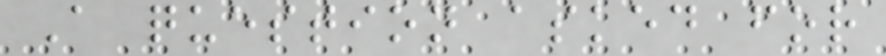A question asked for
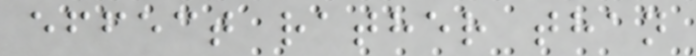effect rather than
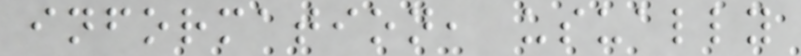information, usually
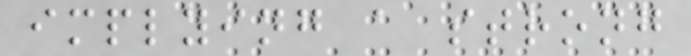implying a strong
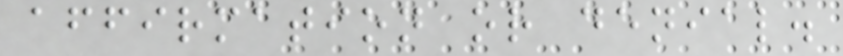affirmation or denial.
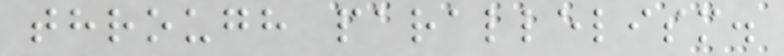through parallelism.
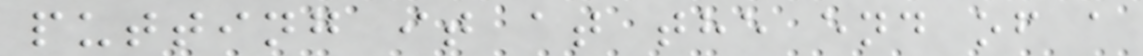putting it at the end of a
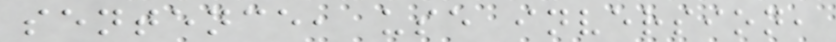sentence, use inversion,
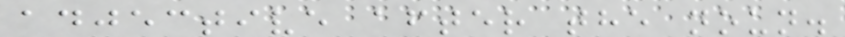adjective after the noun.
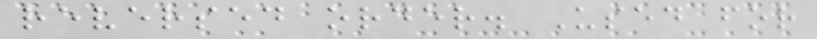reversed order. Used for
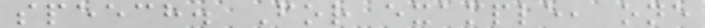speech. For example, one
